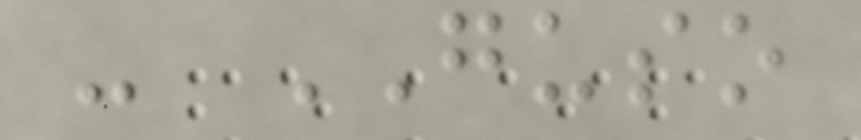- GUSO
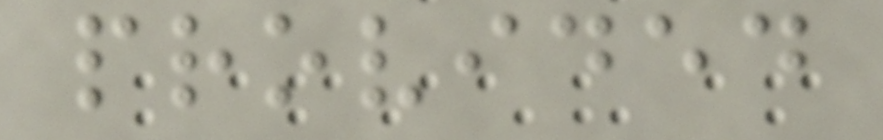provided
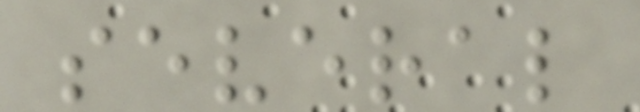several
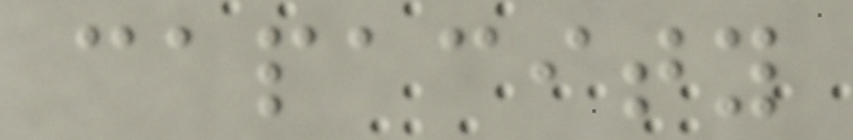capacity
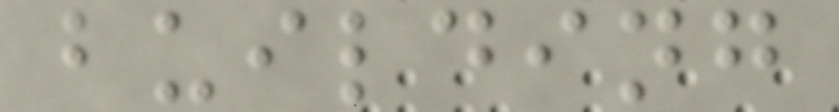building
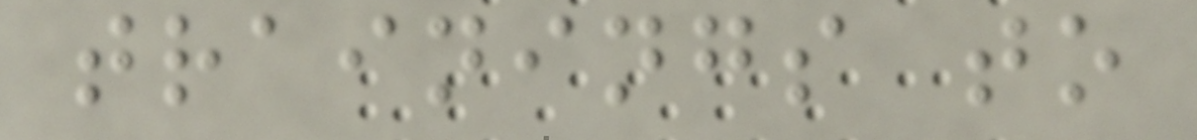trainings to
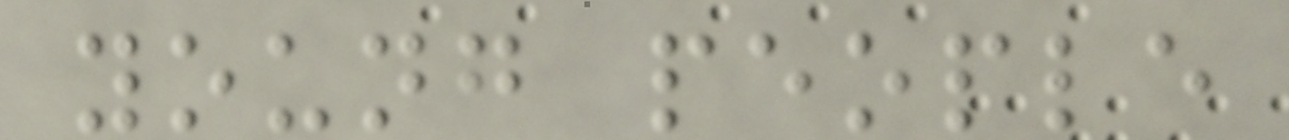young people
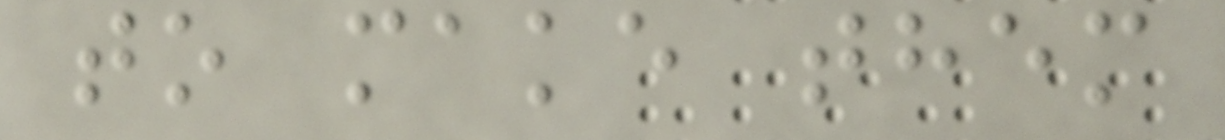to make them
